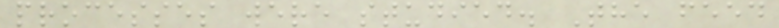processes were studied. The feed
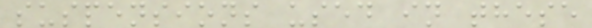suspensions used in these
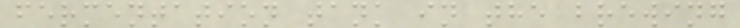fermentation tank in the brewing
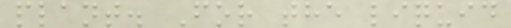plant. For the liquid
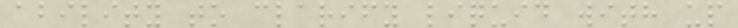ability to clarify liquid with up
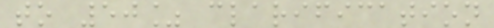to 50% clarification
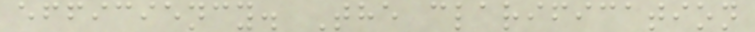efficiency. The clarification
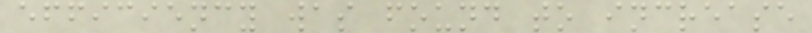efficiency was found to increase
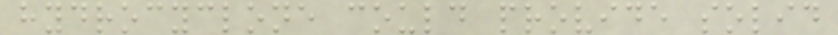hydrocyclone could provide solid
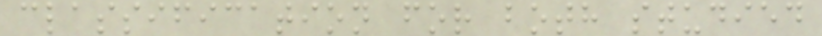classification for both studied
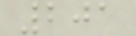201
